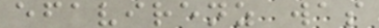efavirenz was
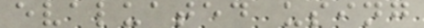evaluated using
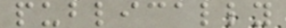publically
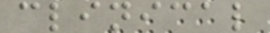clinical
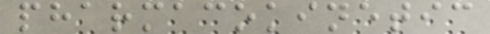pharmacokinetic
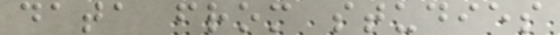data from studies
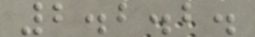2.2.2.
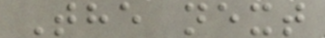The next
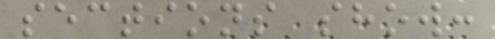sections show:
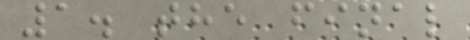1. the final
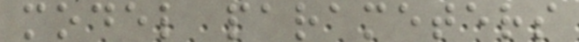model parameters
